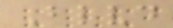Blvd
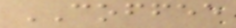COFFEE
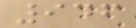946
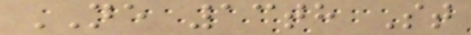NE 13th St
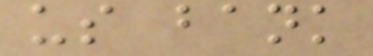us bank
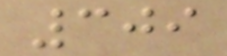309
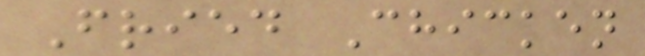Fried Chicken
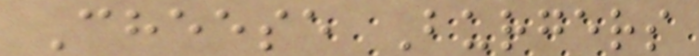Cheese Burgers
